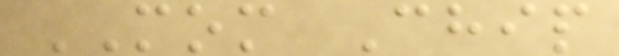MOM Chip
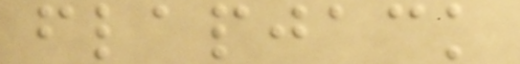flapjack
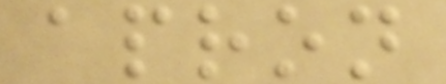apron
